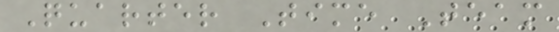Quarter Time Team
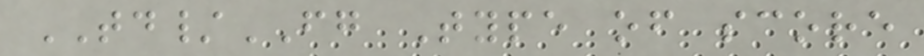TD/FG Type of score
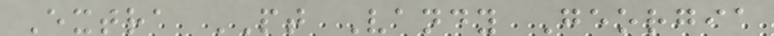Extra PT Vandy Georgia
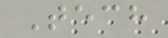Tech
